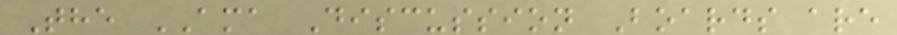The AMA Discussion Boards are
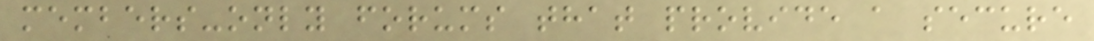members-only forums that provide a secure
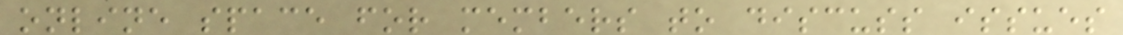online space for members to discuss issues
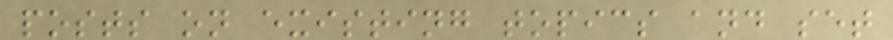posts on existing topics and set
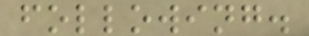following.
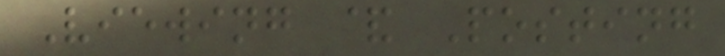Viewing & Posting
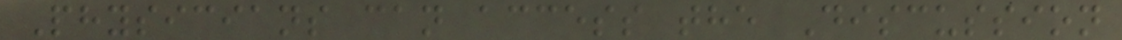Physicians can access the Discussion
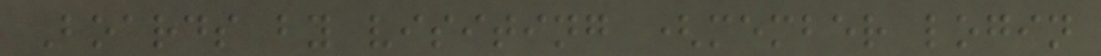Boards by visiting (member login
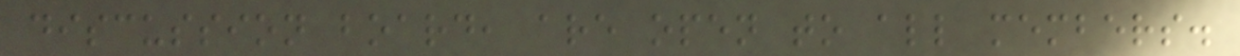discussion board, are open to all members.
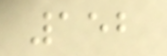152
